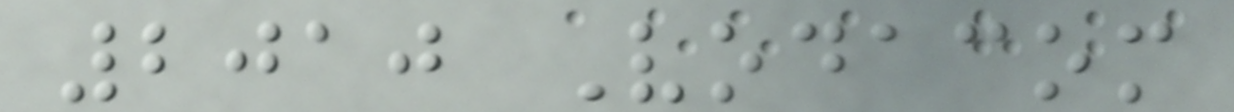2010 Vodacom
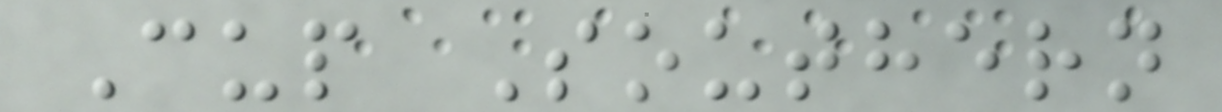Cup Southern
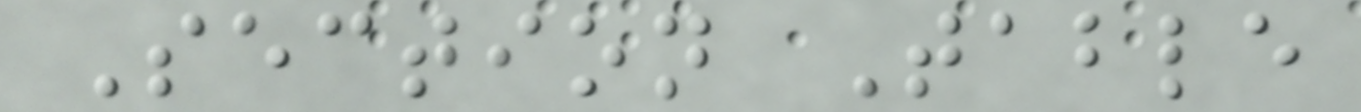Section Table
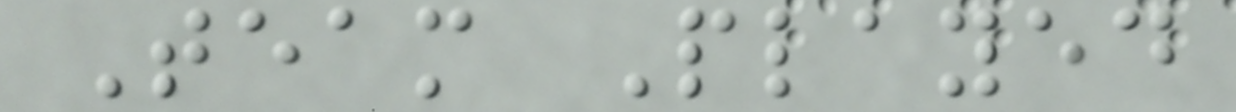Team Played
